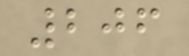206
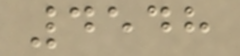4548
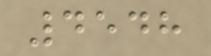4548
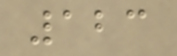123
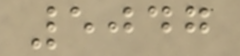5047
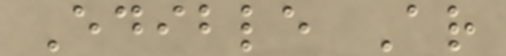Edible Ar
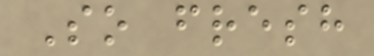So fresh
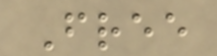Free
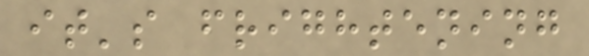it's frightening
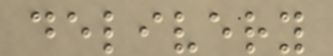delivery
